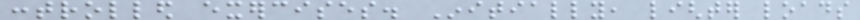controlled exercises. Initially, lighter loads
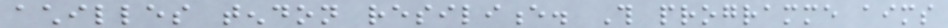achilles tendon resilience. This programme aims
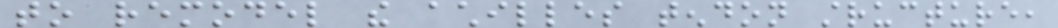to remodel the achilles tendon structure,
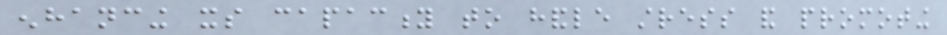enhancing its capacity to handle stress and promoting
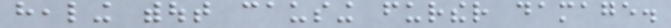healing without causing further damage.
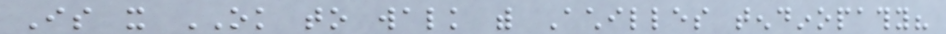Is it OK to walk with Achilles tendinopathy?
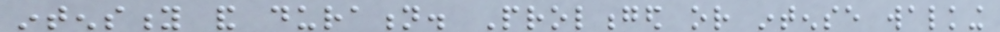intensity and duration. Prolonged or intense walking
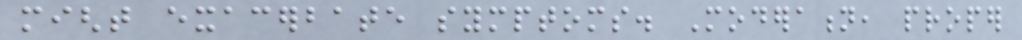might exacerbate symptoms. Moderation, proper
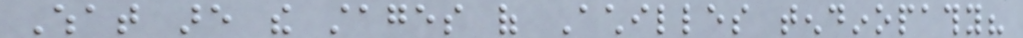What are the stages of Achilles tendinopathy?
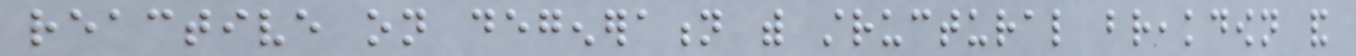reactive on degeneration with structural breakdown and
